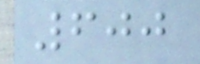600
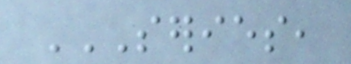SERIES,
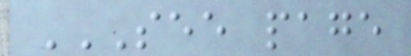SEE PAGE
